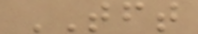TFT
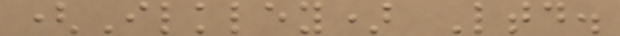(Ilkley) Ltd.
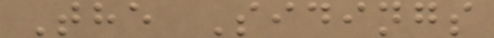The Sidings
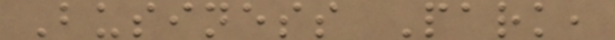Business Park,
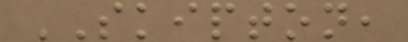SKIPTON,
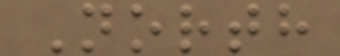North
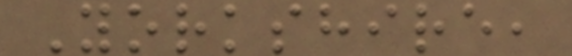Yorkshire,
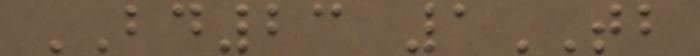BD23 1TB
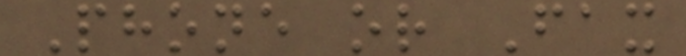Phone or Fax
